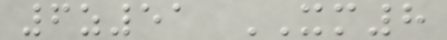6z51 XM8
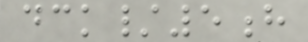dck/5h
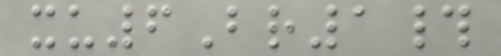xu6Br1#
